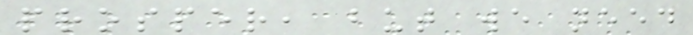prosper, but we need
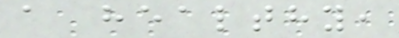a healthy,
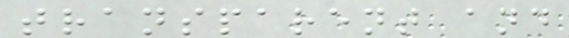transparent and
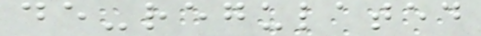de-regulated
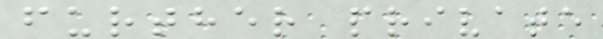further private
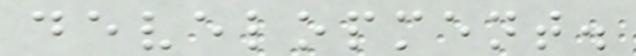development.
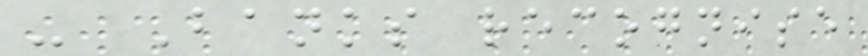- Banks recognise
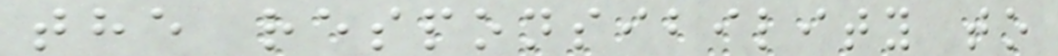the responsibility to
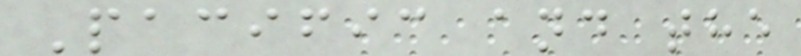Pacific and the
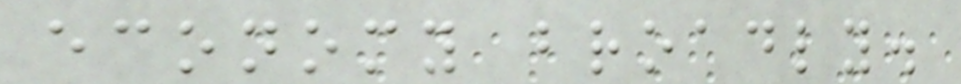economy broadly.
